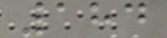184
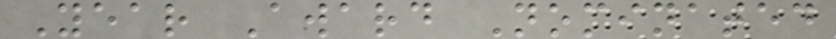Year Award Nominated
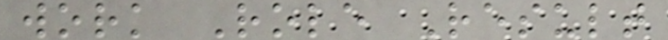work Role Result
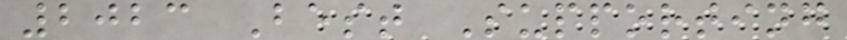2023 Best Supporting
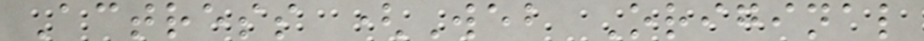Actress (Web Original
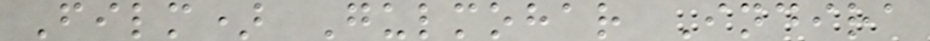Film) Gulmohar Indira
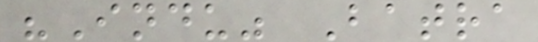"Indu" Batra
